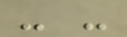- -
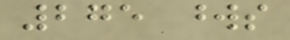275 words
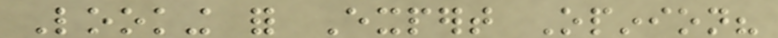Looking for Expert Opinion?
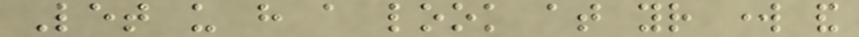Let us have a look at your work and
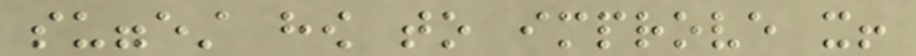suggest how to improve it!
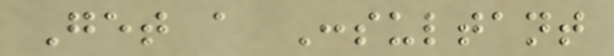Get a Consultant
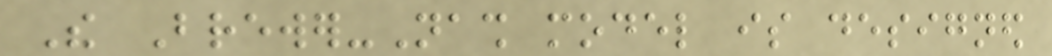The Brewer-Nash model is designed
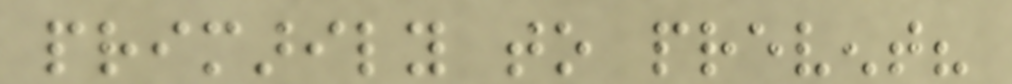primarily to prevent?
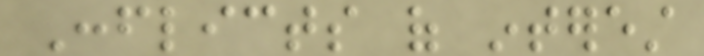Conflicts of interest
